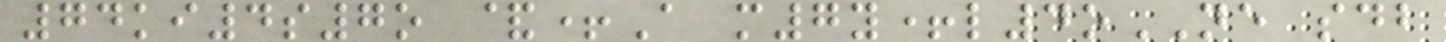74ki4s7o &+A m7y+l4oNE sdb
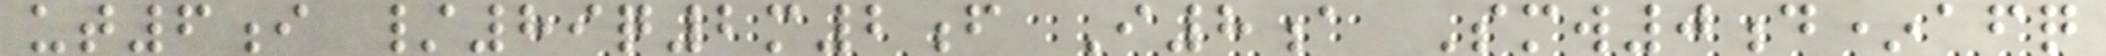ut6i /89q2m2f I8a Smw0d*afq
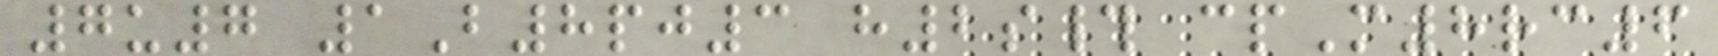7u7 1B8pj3 h2s# cpM8rc6
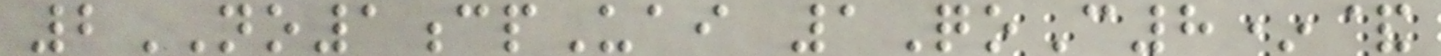2NO1cpUai 1QoC8*&
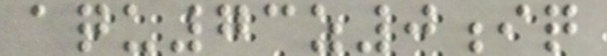aqu73z0iq
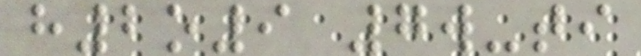h2o9 7w-ti
